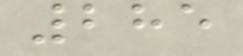285
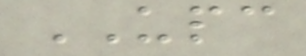UPC
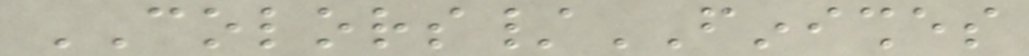COLORS/FINISHES
